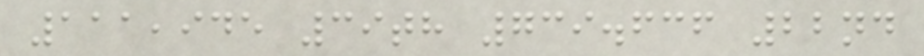111,945 39th 739.636 22nd
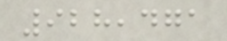928,471
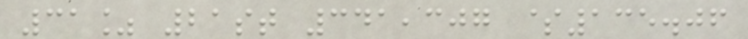31% 21st 341,307 $135.06
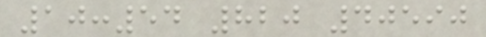10:54 820 40590
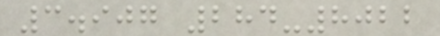3.907 284-8022
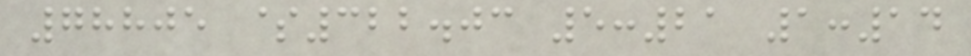78805 $322.03 5:21 1:14
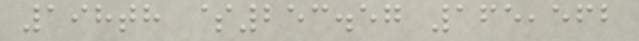198th $253.57 165,562
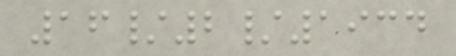16/2/1934
